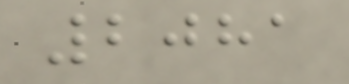2081
